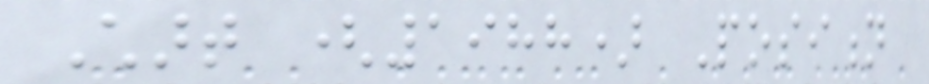Chart (1988) Position
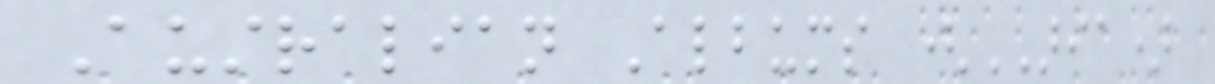Australian Albums (ARIA)
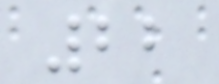22
